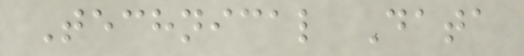Technical Data
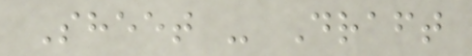Sheet - Draft
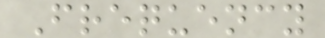Frequency
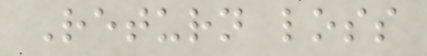Return loss
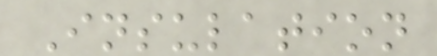Insulation
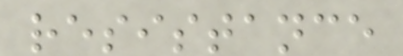resistance
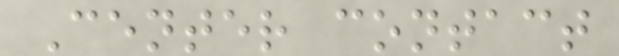Center contact
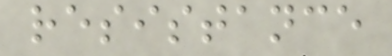resistance
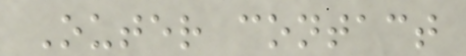Outer contact
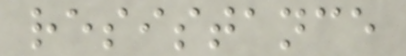resistance
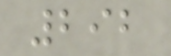292
